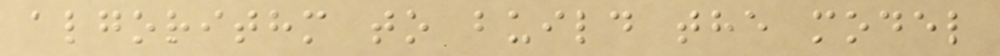algorithm to build the model
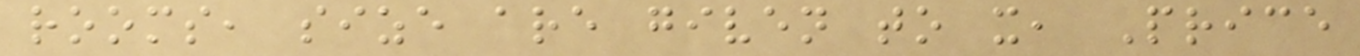rooms, size are given to x, Price
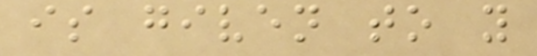is given to y
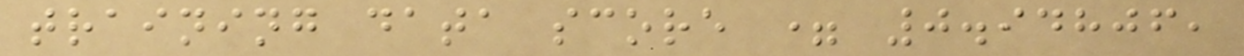training data score = 0.94806,
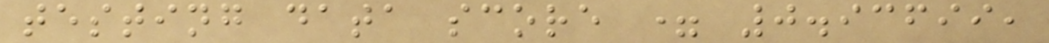testing data score = 0.93699,
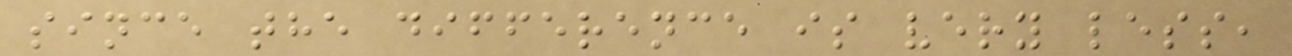since the difference is very less,
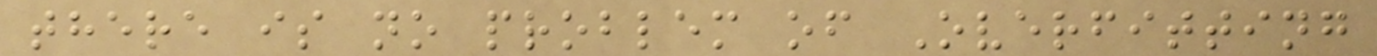there is no problem of Overfitting
